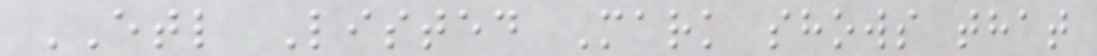ETL Listed Mark shows that
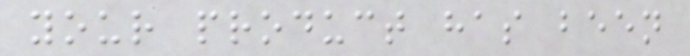your product has been
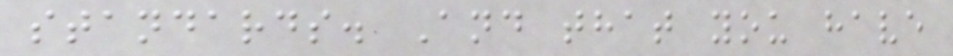standards. And that you have
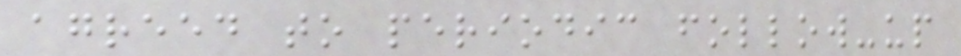agreed to periodic follow-up
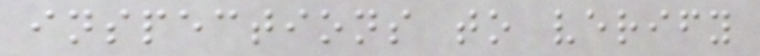inspections to verify
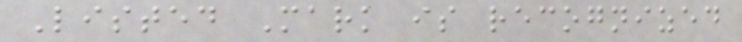Listed Mark is recognized
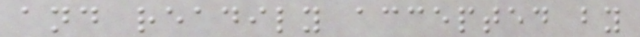and readily accepted by
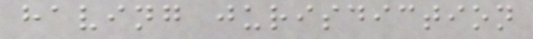having jurisdiction
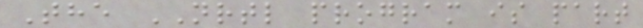The NRTL program is part
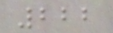222
